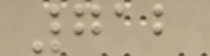712
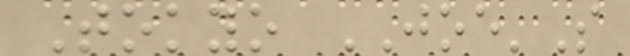Tokyo JOE'S
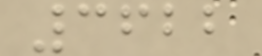3622
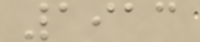1913
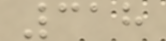318
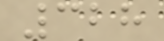328
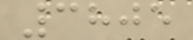3805
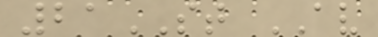21ST AV
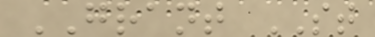GRANT ST
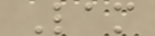Lam
